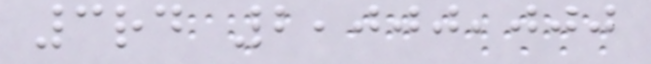3rd 2,000,000
